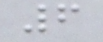6
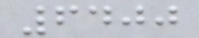6400
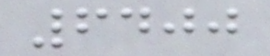6400
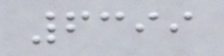6399
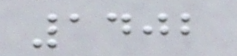1402
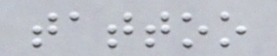tattoo
